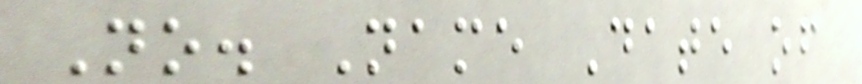No. Name Date of
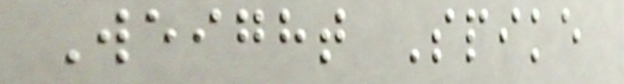Weight Spike
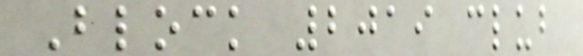Block 2019 club
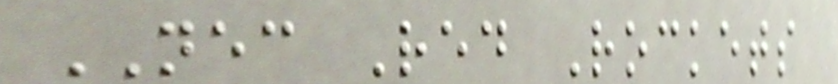NEC Red Rockets
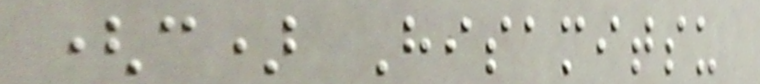(c) Hisamitsu
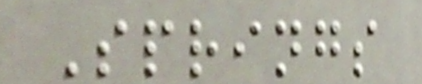Springs
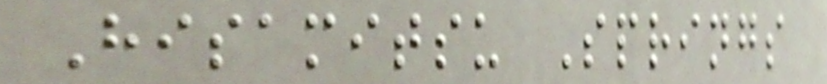Hisamitsu Springs
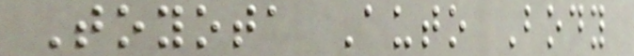Toyota Auto Body
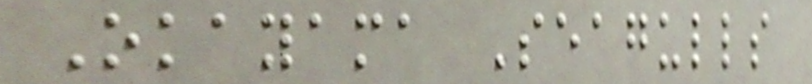Okayama Seagulls
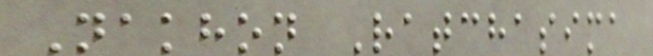Nakhon Ratchasima
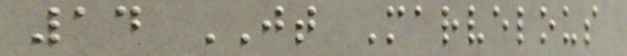14 JT Marvelous
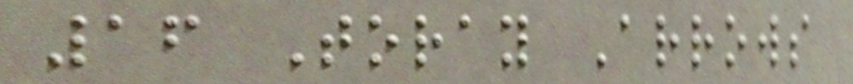16 Toray Arrows
